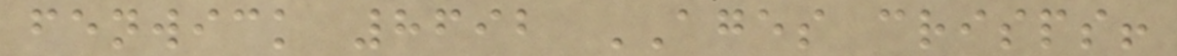fenwick 8692 AGES crisps!
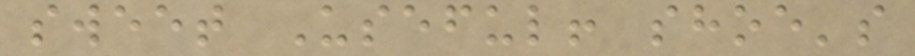sweet Useful! shoe's
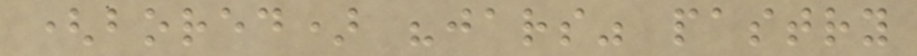(bored) "jars" pastry
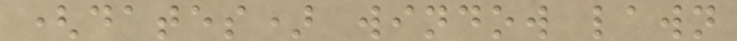(dates) window lawn
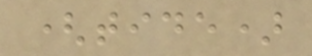(tide)
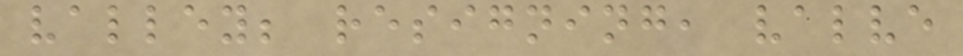valley; resigning, valve
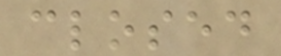closed
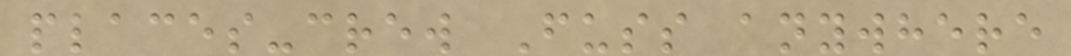places-crew Fuss anywhere
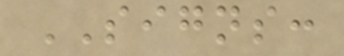SIGNS:
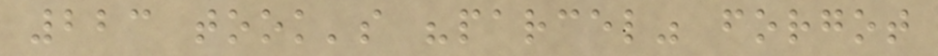223 took's "parcel" forgot
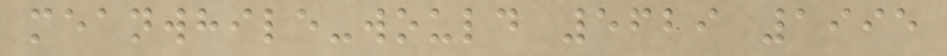meanwhile-would 5629 1995
